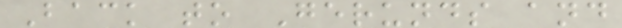Back to Gerunds and
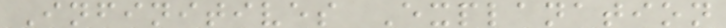Infinitives Explanation
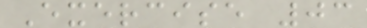Exercise 03
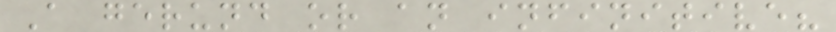A gerund or an infinitive?
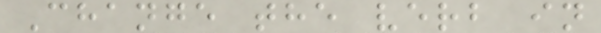Change the verb in
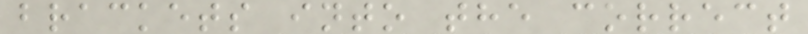brackets into the correct
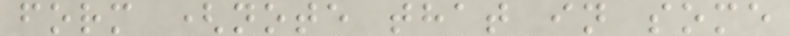form (note that in some
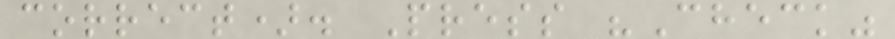correct). Press "Check"
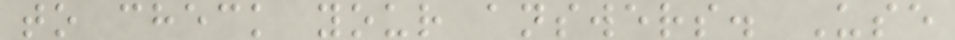to check your answers. Use
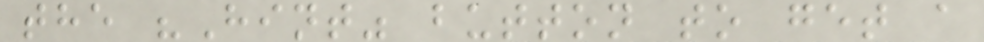the "Hint" button to get a
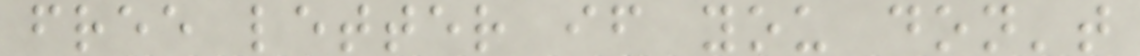free letter if you don't
